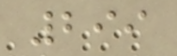299
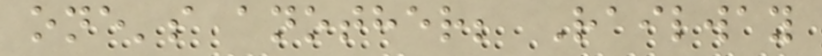one's another; Railway
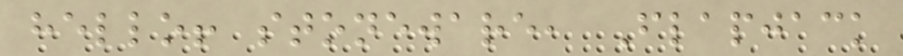hello! stoneware, Flapjack
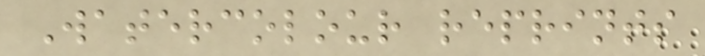Watercolour reprints
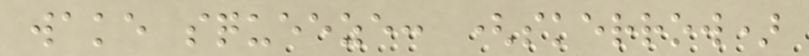wake squeeze: (skerrow)
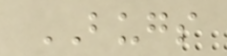BUGS
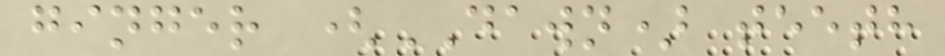ginger (DAWN) teeth
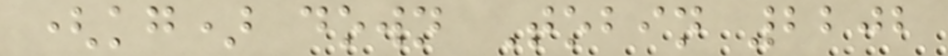(kg) down Tobin 2202
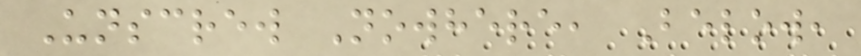Unscrew Nowhere, Below,
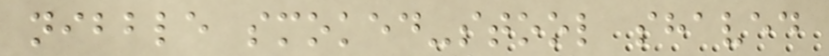nibble smoked-stool shaved
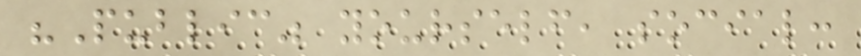"Public" yourself, social:
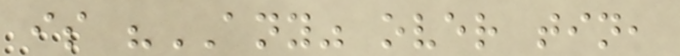is "ANY" over tin,
